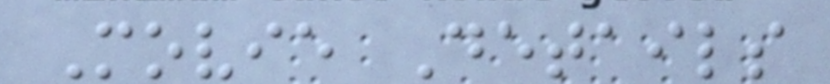Movie Details
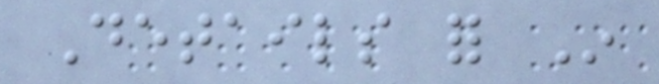Details for In
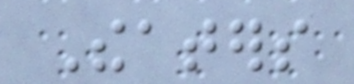Theaters
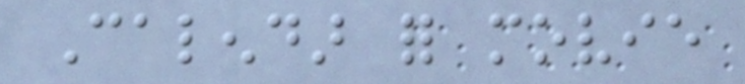Calendar for movie
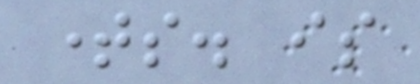times. is
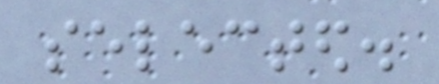selected.
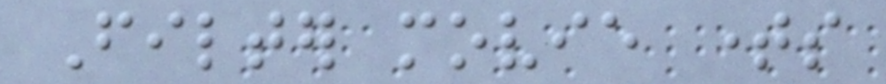Filter movie times
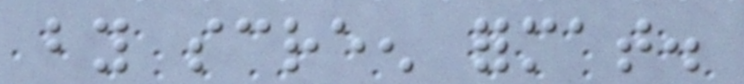by screen format.
